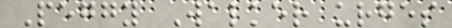Peggy Walker urges
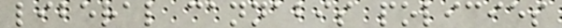liberal cannabis policies
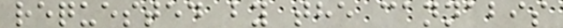requested by the cannabis
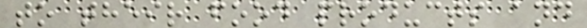to their food products and
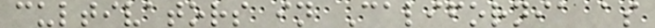cultivators in California as
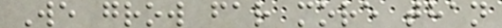We grow far more than
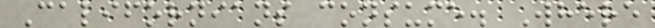Californians consume. Where
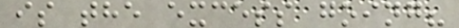is the excess going?
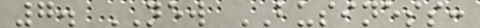7. NEW BUSINESS:
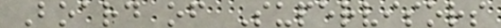Board of Supervisors
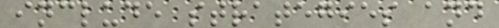include strategies and
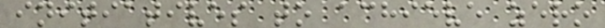initiatives to achieve zero
